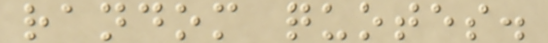random quotes.
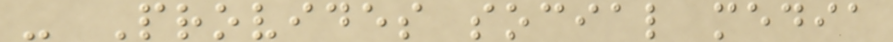- Provides social media
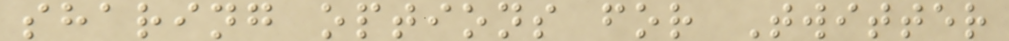sharing options for Twitter
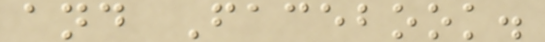and Facebook.
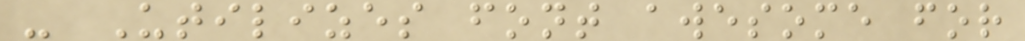- Utilizes font awesome for
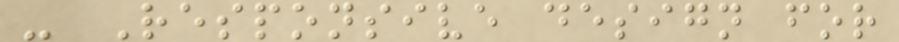- Responsive design for
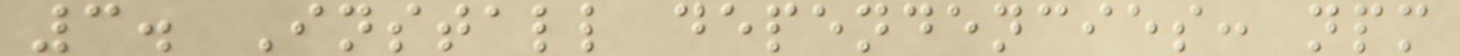3. Install dependencies: npm
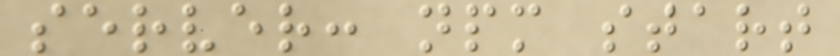server: npm start
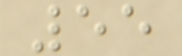55
